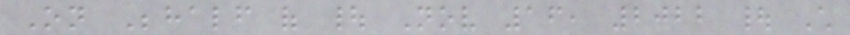On Behalf of | Nov 16, 2022 | Child
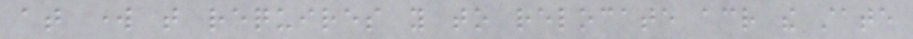at work that requires you to relocate across the state
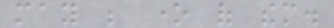may be one of them.
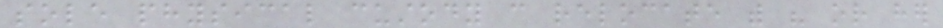sole physical custody can relocate with his or her
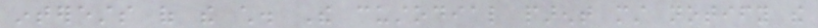interests of the child. The custodial parent must notify the
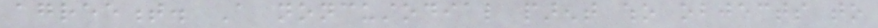agreement. A noncustodial parent who objects to
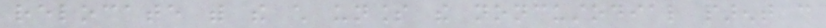relocate with the child unless the noncustodial parent can
